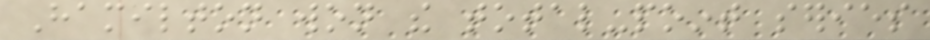Hamilton won the total-point series
